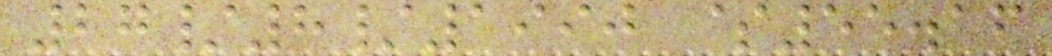27/8/1990 $55.16
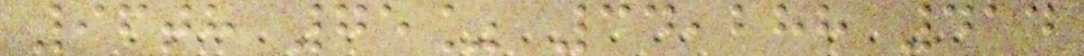96th 75% 34,288 414
